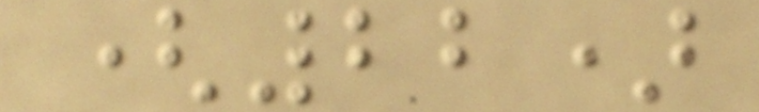(22)
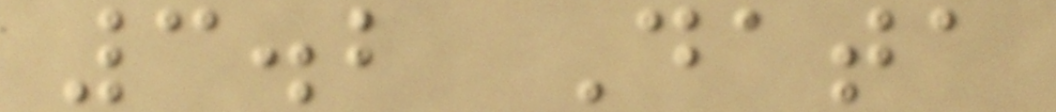3.2 Data
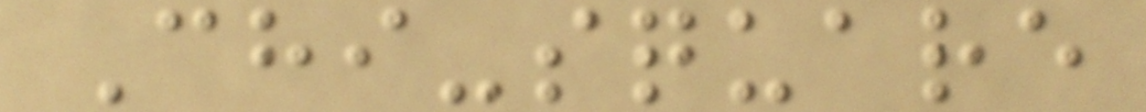Chi-square
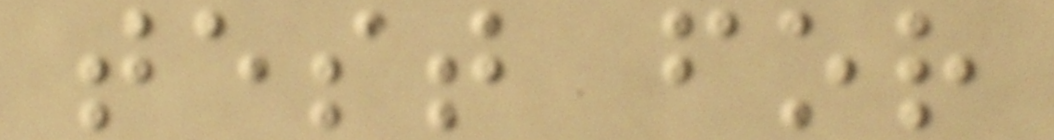test for
